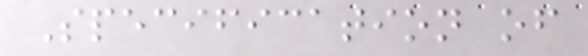Specification of
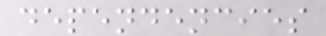dependencies
